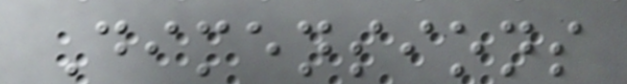Dimensions
